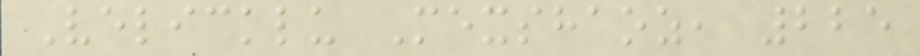Velicklu Mexshaoz, 225
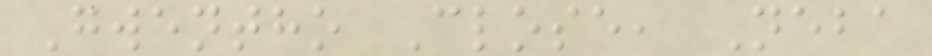Gwentho Close, Neba
